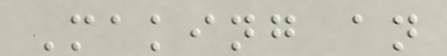Making an
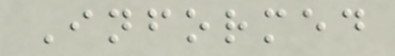Informed
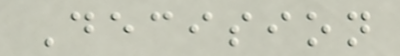Decision
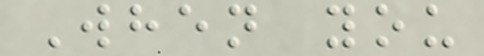When you
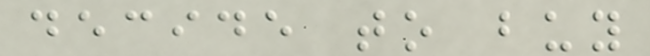decide to buy
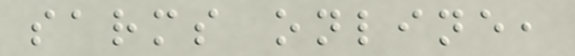sarms online,
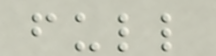full
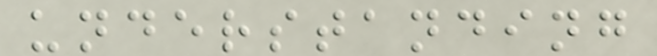understanding
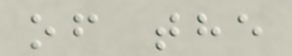of the
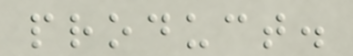product.
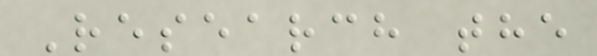Research the
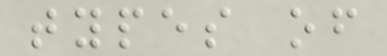types of
